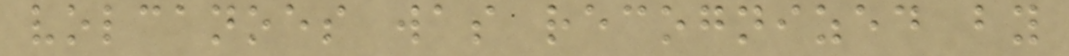volcanoes was recognized by
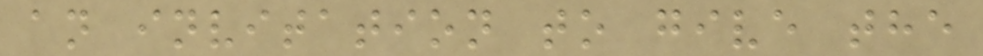an invitation to give the
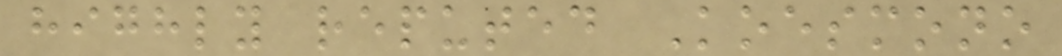highly reputed Koesmono
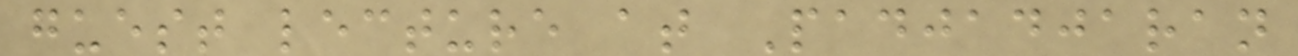guest lecture at Padjadjaran
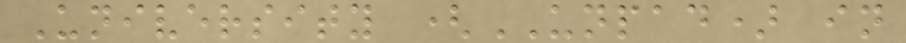University (UNPAD) in
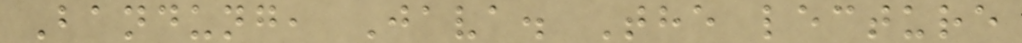Bandung, Java. The lecture
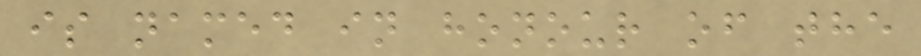is named in honour of the
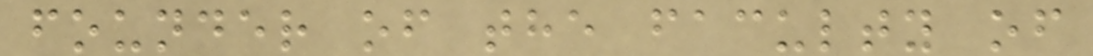founder of the faculty of
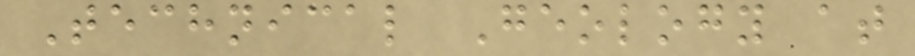Technical Geology at
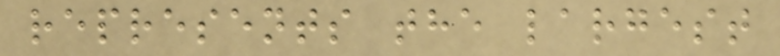represents the largest
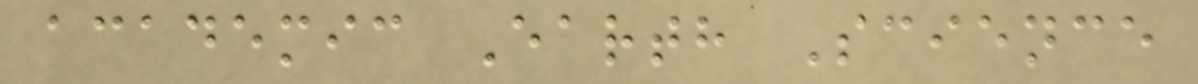academic Earth Science
